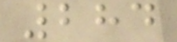284
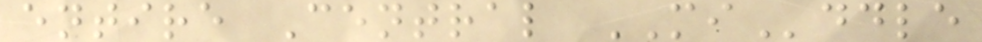entire Central MIddle
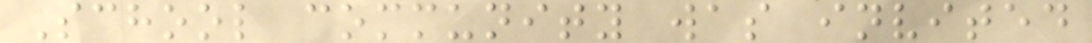School community was invited
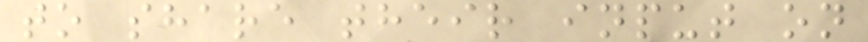to share their input on
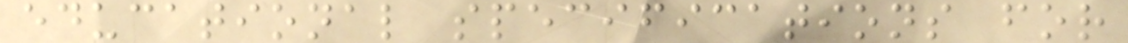educational specifications for
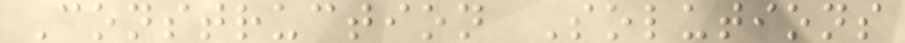Construction Solutions
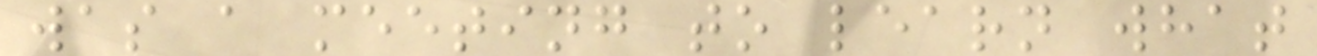was a meeting to learn what
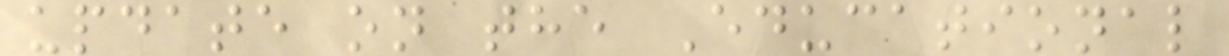update on the Educational
